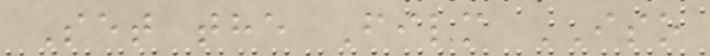Set the Film ISO
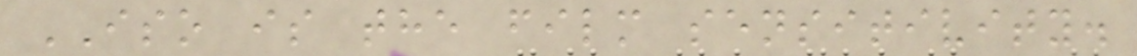ISO is the film sensitivity.
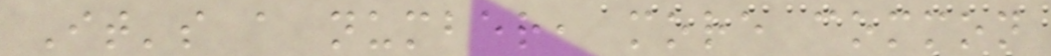It's a number, more common
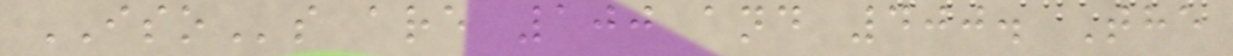ISOs are 100 and 400. The
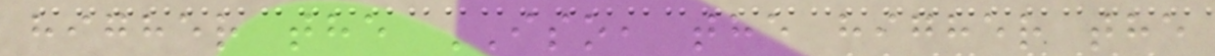higher the ISO, the higher the
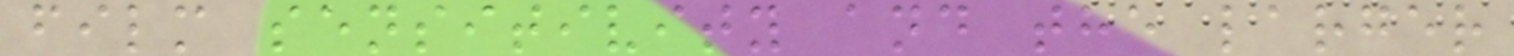film sensitivity and the larger
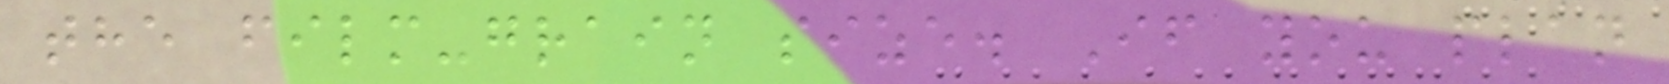the film-grain size. If you plan
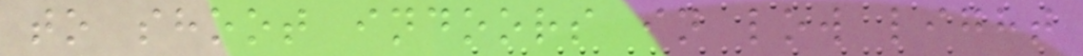to shoot indoors in low light
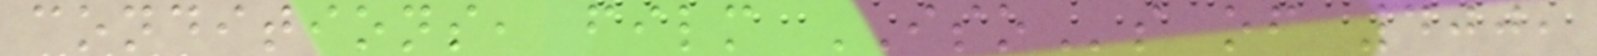conditions, film ISOs of 400,
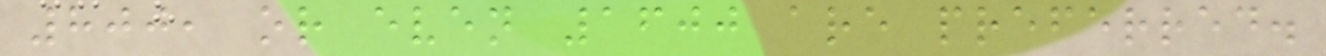800, or even 1600 are preferred.
